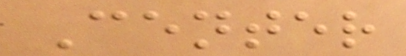Center
